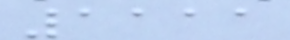1111
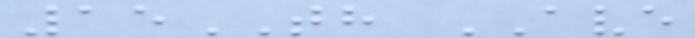15TH AVE
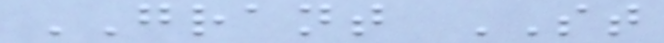GRANT ST
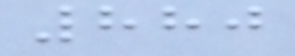880
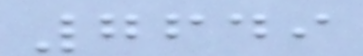7649
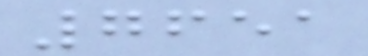7651
